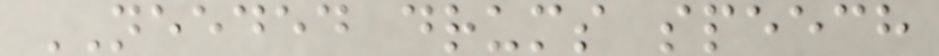NEEDED drums speech
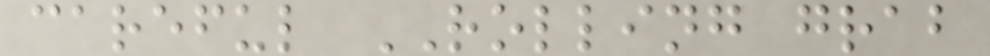careful ROLLING grab
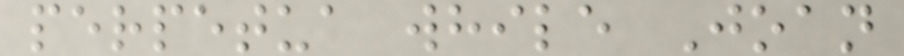perpetua while Joan
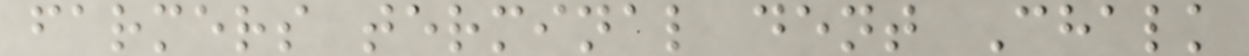farmers terminal dent Chalk
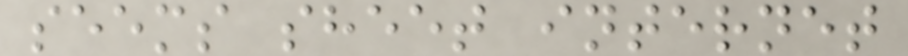seems sheet internet
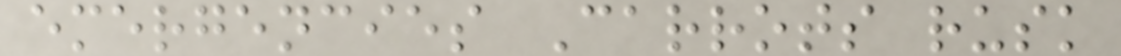emergencies Carrots rusk
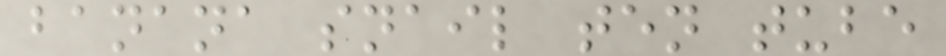banana snail ten tube
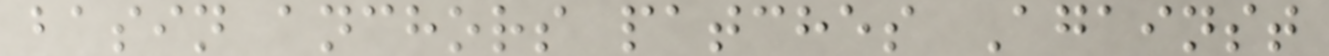basin anchors patches Against
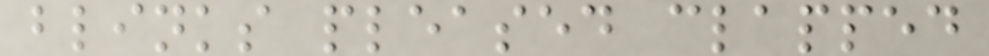blinks pleased clapped
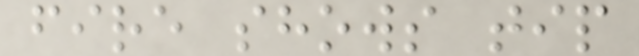fire shows tip
